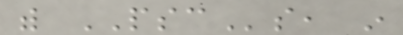with PSCs, in
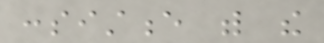consistence with the
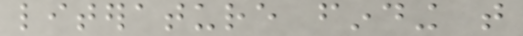literature finding that
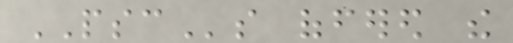PSCs offered the
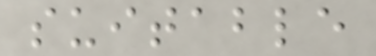suitable
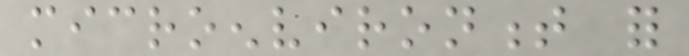microenvironment for
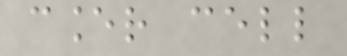cancer cell
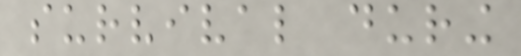survival during
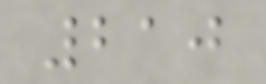210
